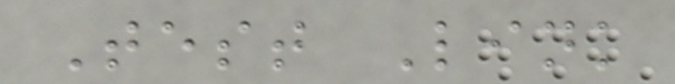Test Link
